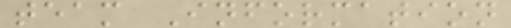team Information
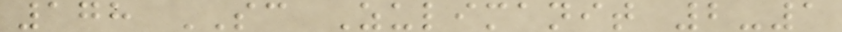178 SC Zulimanit 2-1
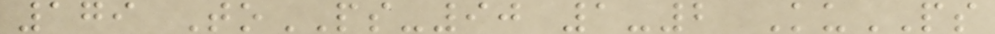179 ToPS-90 1-2 KuPS
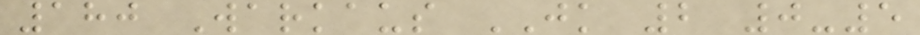180 Warkaus JK 2 0-5
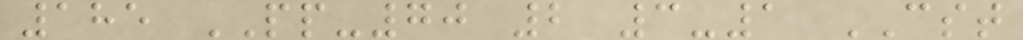185 PP-70 2 3-1 CST
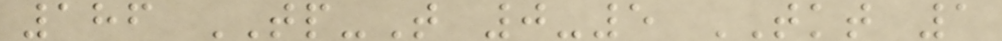186 TP-T 0-5 TKT 1
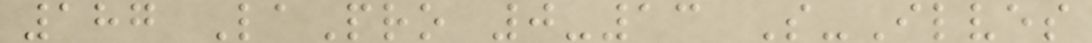187 LaPro 0-13 S-Ilves
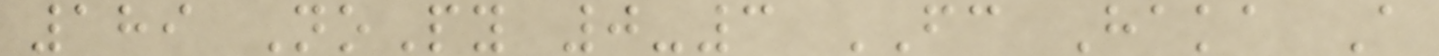189 NoPy 0-3 FC Haka A
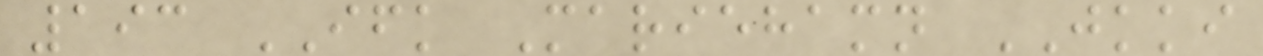193 IFK Mariehamn JKKI
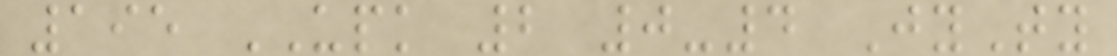195 UPK 2 0-4 JyTy
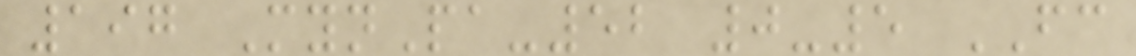197 MynPa-52 0-5 FC
